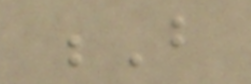B
